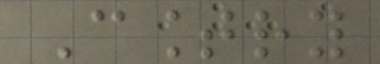Country
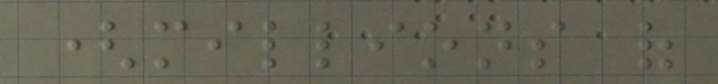(millions of
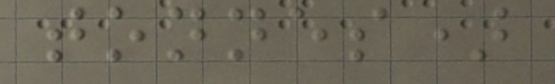tonnes)
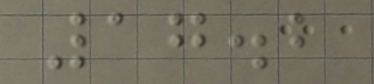17.2
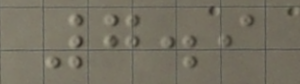7.9
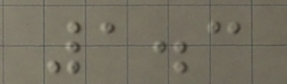1.3
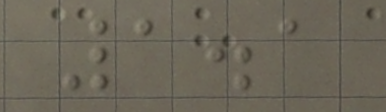1.1
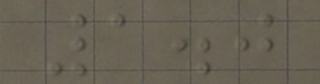1.0
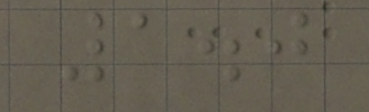1.0
